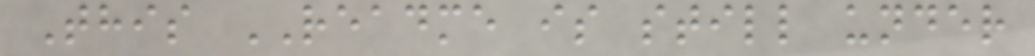This README is still under
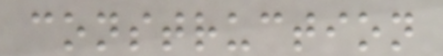construction
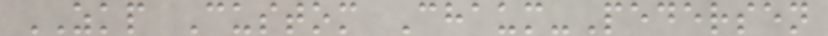ZKP Custom Chaum-Pedersen
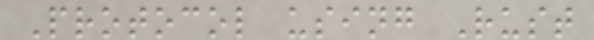Protocol using Rust
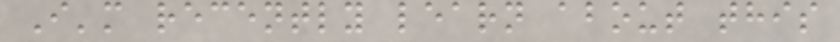I'm recently learn about this
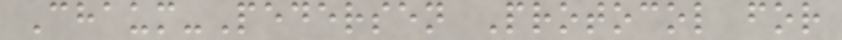Chaum-Pedersen Protocol for
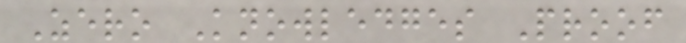Zero Knowledges Proof
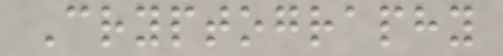Cryptography
